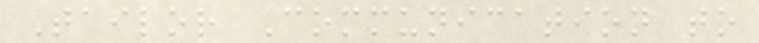Tailor Communication to
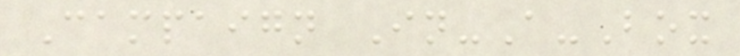Campaign In-A-Box
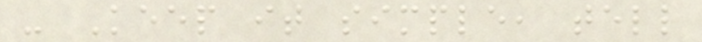- Keep it simple, tell
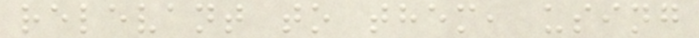relevant to them, using
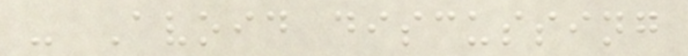- Avoid discussing
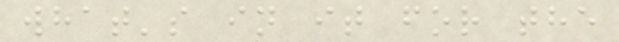what's in it for the
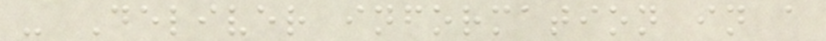- Deliver information in a
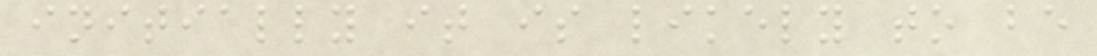initially it is likely to be
